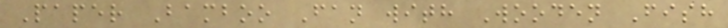Paper Bamboo Fan with Wooden Fish
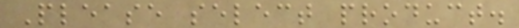Please select product.
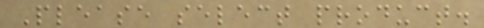Please select product.
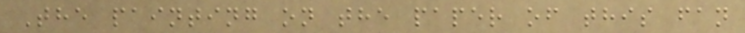The painting on the paper of this fan
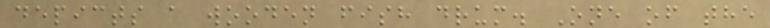depicts a wooden fish drum. One of the
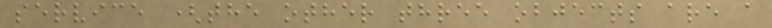service (the other three objects are a
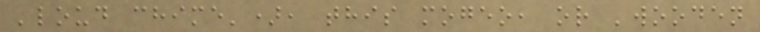'loud chime'), this mogeo, or 'wooden
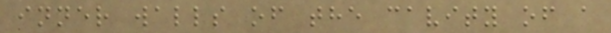inner walls of the cavity of a
